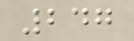247
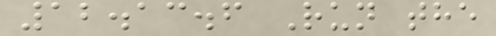12.13.6 Run the
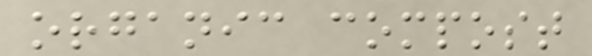organic compost
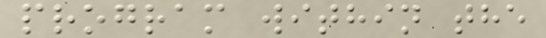program within the
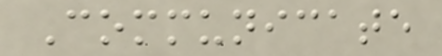Communicate
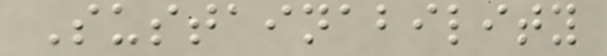Sustainability
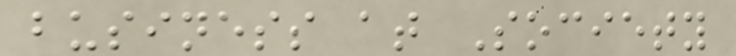business at Society
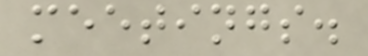meetings.
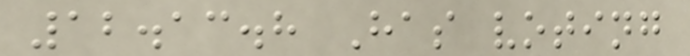12.13.8 Has voting
